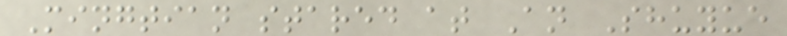Mingtian stared at An Shuyue
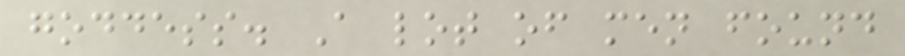goddess. A lot of men found
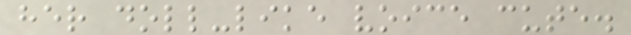her doll-like voice cute.
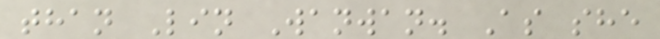than Lin Wanwan. As she
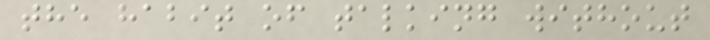the habit of talking without
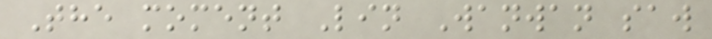The moment Lin Wanwan saw
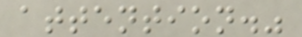attention."
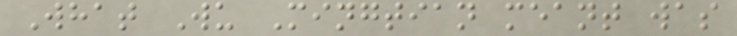What Wu Mingtian meant was
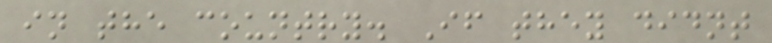in the country. If they didnt
